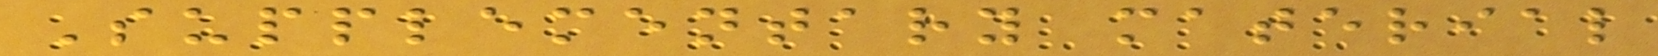Supplementary material
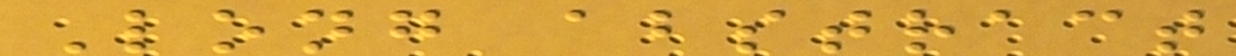Long abstract
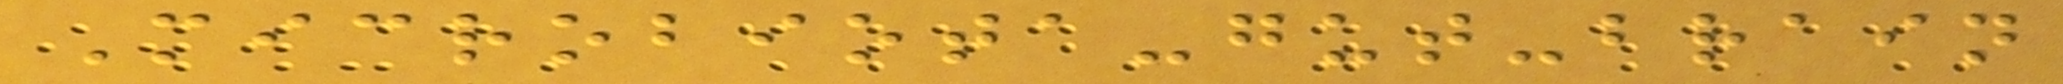Microbiota-gut-brain
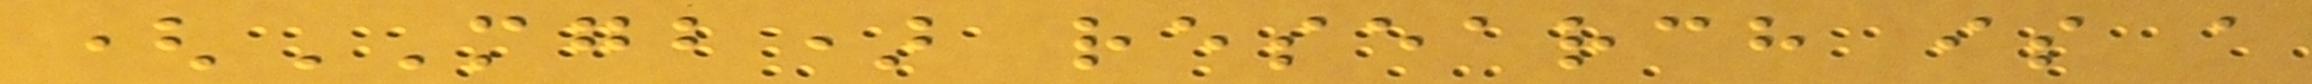(MGB) research is a
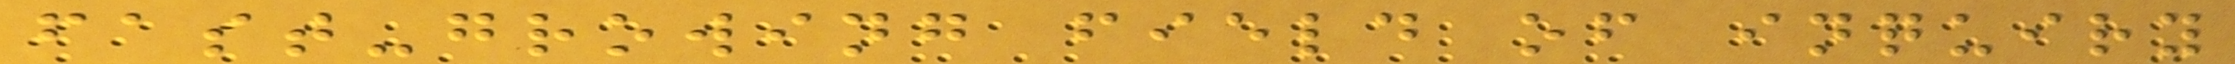fast-growing field of inquiry
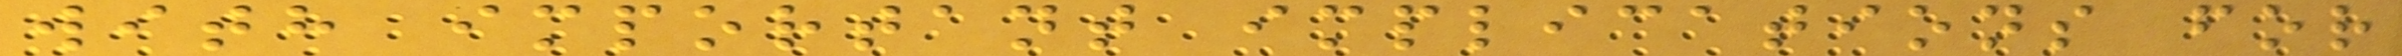with important implications for
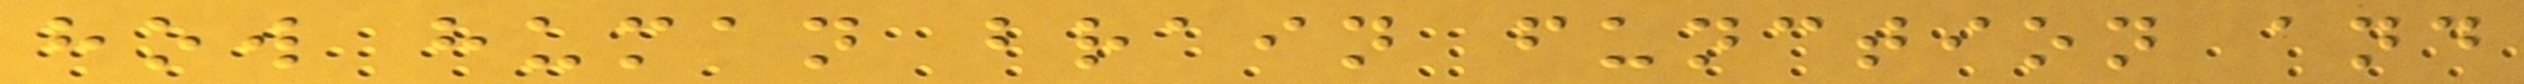how human brain function and
